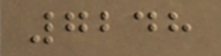7248
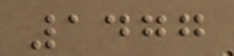1477
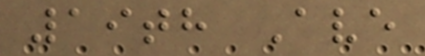19th Ave
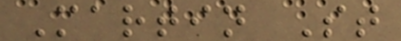Martin St
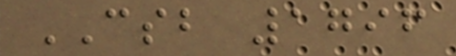CSB 1796
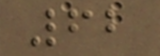62
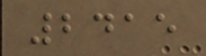2415
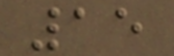15
